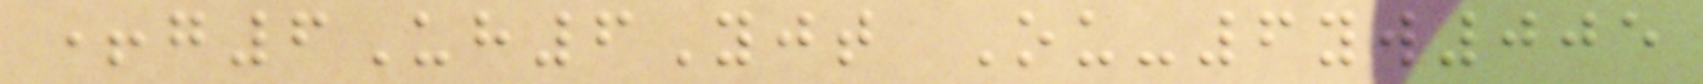+g6Uh6Yjt Ou-6yw005
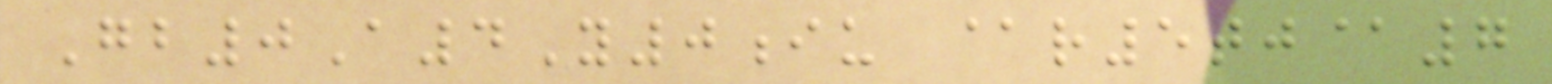Gb0A4Y0iu @r5tj@7
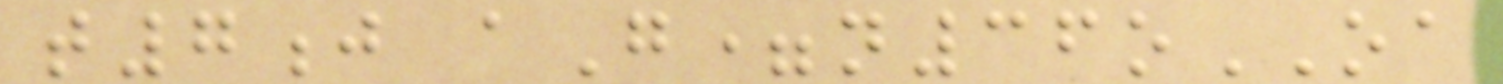t7j aG=n36oOA
